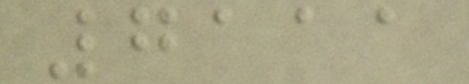7111
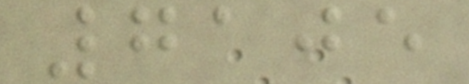7105
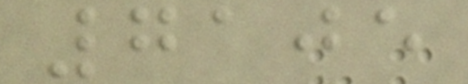7105
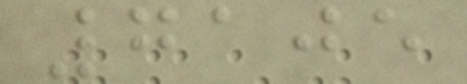7105
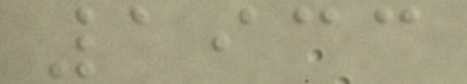1933
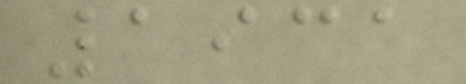1931
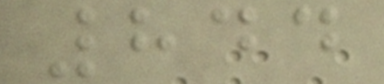844
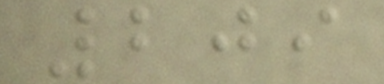209
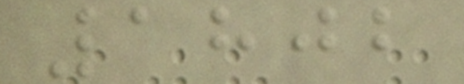1802
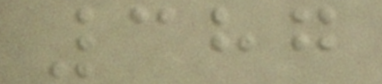387
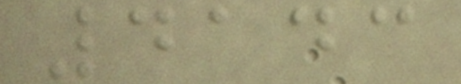4143
